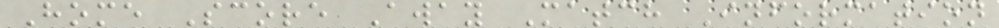Home Score Away Match Information
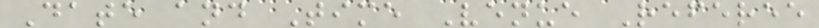Date and Time Venue Referee
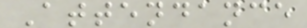Attendance
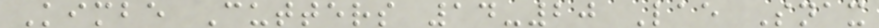Kimbe Cutters 14-20 Lae Snax
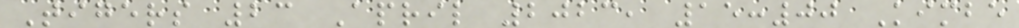Tigers 23 April 2023, 15:00 Kimbe
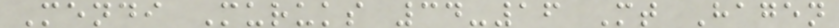Mendi Muruks 34-16 Mt Hagen
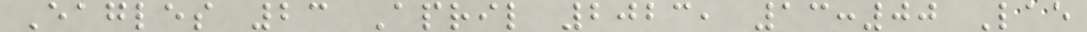Eagles 23 April 2023, 13:00 Lae
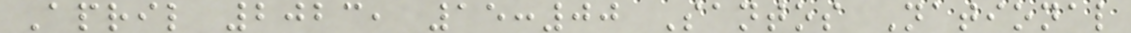April 2023, 15:00 Santos National
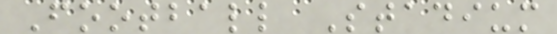Football Stadium
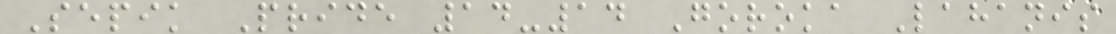Sepik Pride 14-14 Goroka Lahanis
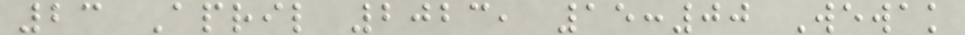23 April 2023, 15:00 Wewak
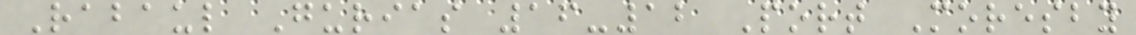Rabaul Gurias 16-12 Port Moresby
